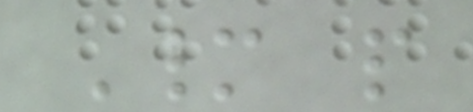Many people
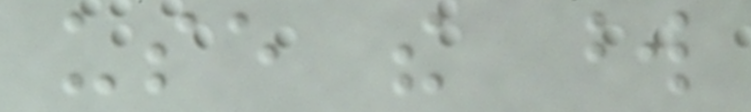use the word
